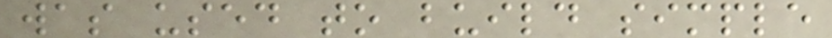was used to build simple
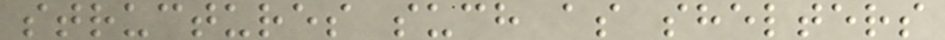structures such as shelters
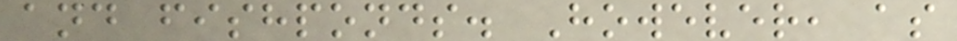and fishponds. However, as
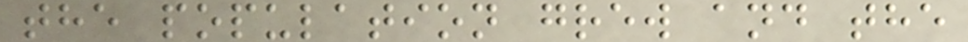the population grew and the
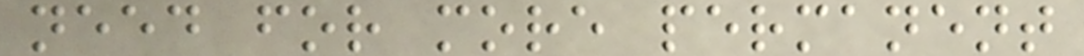need for more permanent
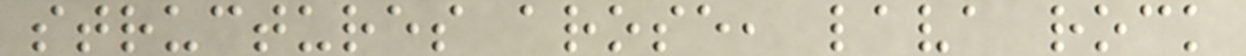structures arose, lava rock
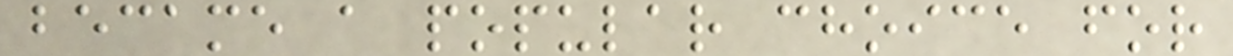became a popular choice for
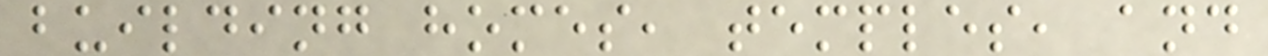building homes, temples, and
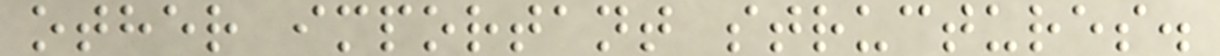other important structures.
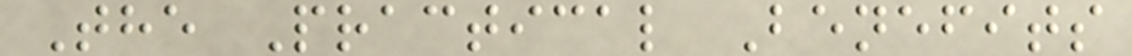The Practical Benefits
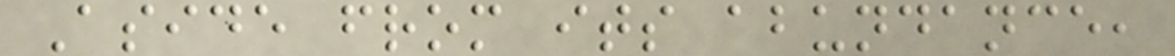Aside from its abundance,
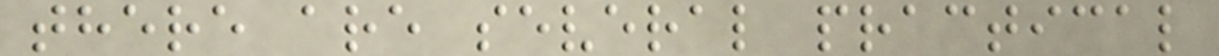there are several practical
